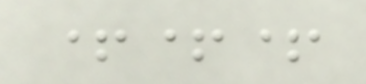+++
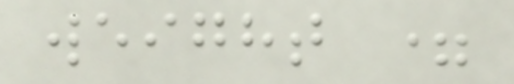weight =
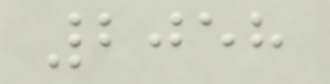2058
